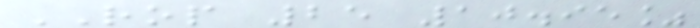ROP 25 10.95%
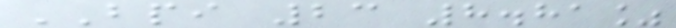BPI 23 8.81%
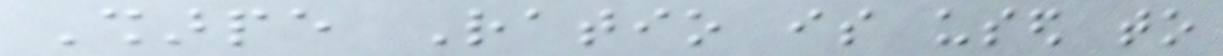Sharpe Ratio is used to
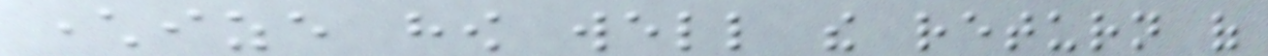characterize how well the return of
